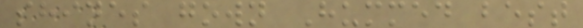shines gown Hummed best
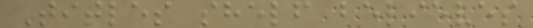Titles shelf believes
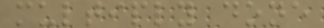multiply done
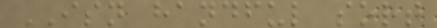ISN handful sort
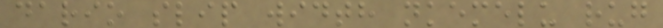dario slip width nkemelu rug
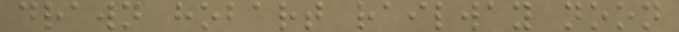drawn hobart railway noon
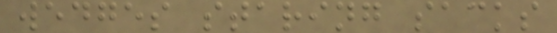wedges staring sacks
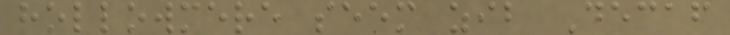hollowmere seem zib Decaf
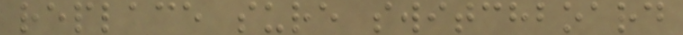replace sure switchboard
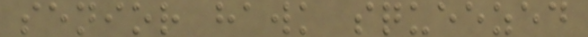senior hawk squeezed
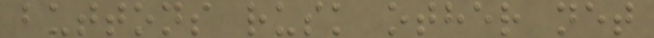buttons rusk other net
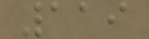119
